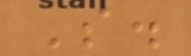S.
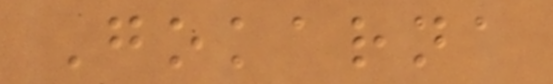Gokarna
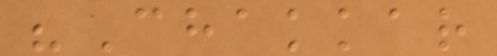"Chakkar
